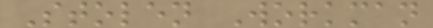Stolen Workman
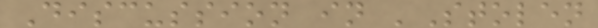Discussion in 'Stolen
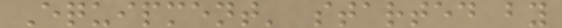Equipment' started by
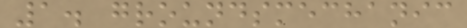1. groundsmechanic
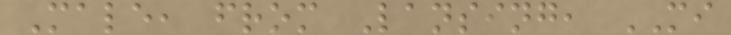Male, from Lansing, MI
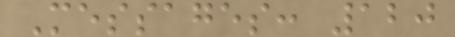Messages: 120
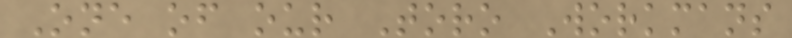One of our Toro Workmans
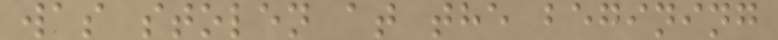was stolen at the begining
